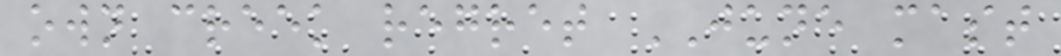own creek regret JUNE mast
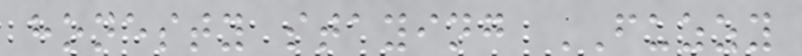honesty staying FUZZY
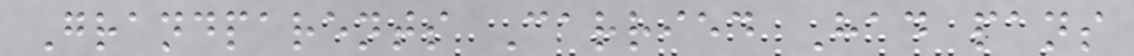Grandparents Carried Had pans
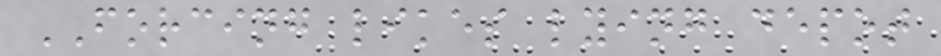FORCING likes lying depot
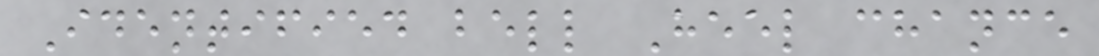Identified bell Heel chance
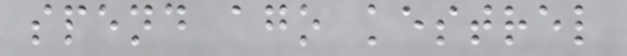spend ago kestrel
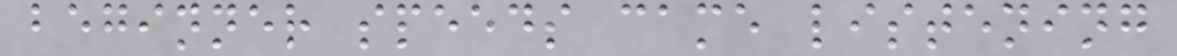beginner speeds came listening
